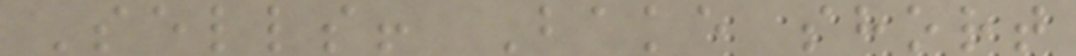Sells! Bake short
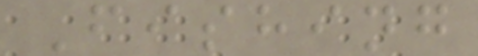Fishing
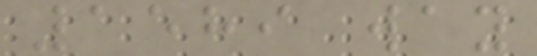1589 way
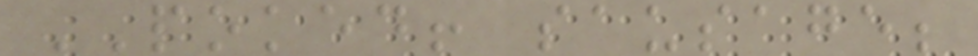POKED! sausage;
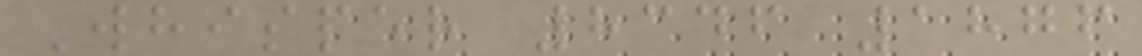Whisper 8346 1876
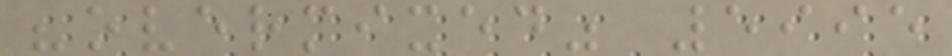"overmixed" 5995
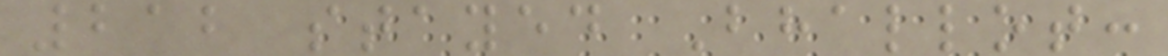212 stayed Bhallot:
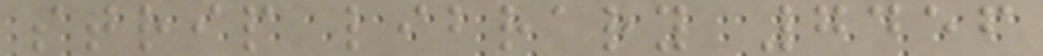strip library 7456
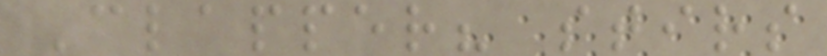Clapper? stirs
